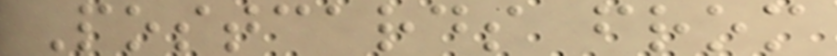Postcards from
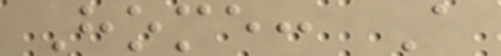Home: A
